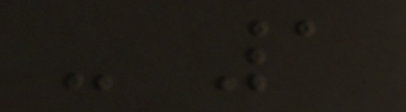- 1
